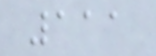111
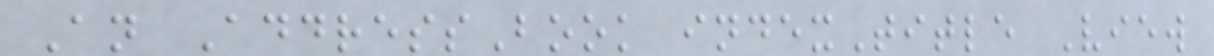An AddressBook indexTitle View
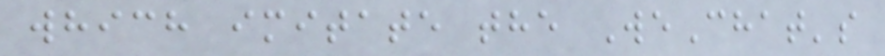which imitate the WeChat's
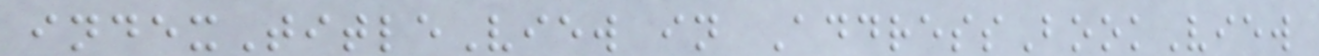indexTitleView in AddressBookView
